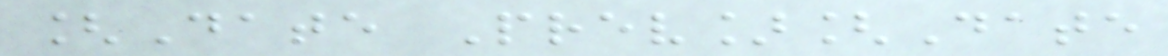[Date Prev][Date
